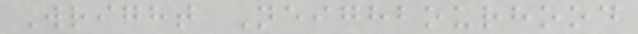Wright Neighbourhood
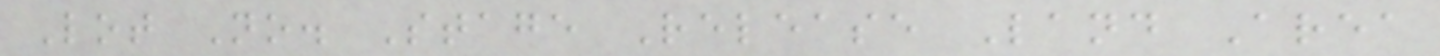Lot No. Stage Release Land Area
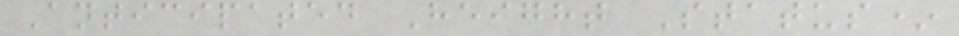Anticipated Height Status*
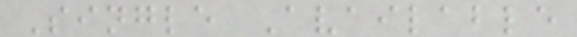Single Available
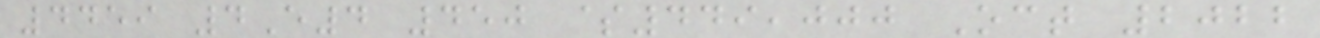4459 4E4 450 $449,000 Oct 2022
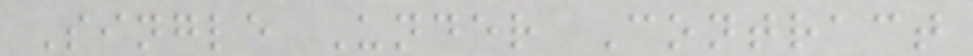Single Under Contract
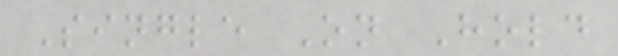Single On Hold
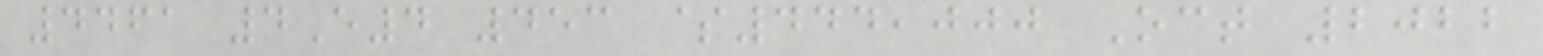4461 4E4 453 $444,000 Oct 2022
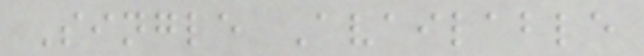Single Available
